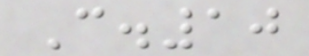C.10
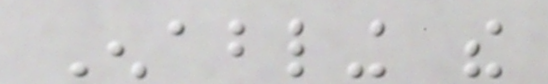Enabling the
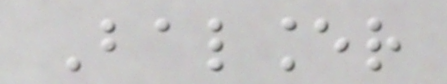Balancer
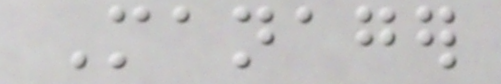Manager
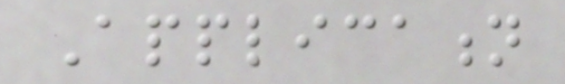Application
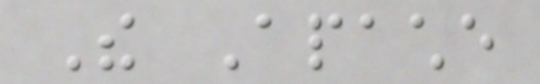The Apache
